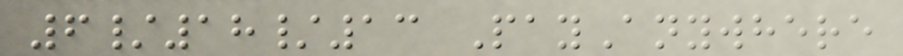6/18/13 PayAnywhere
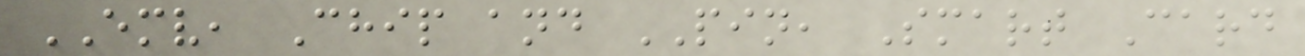EMV, Chip and PIN, Smart Card
